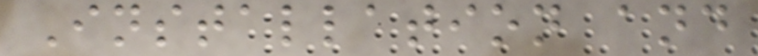Installation and
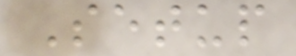Setup
